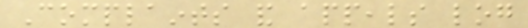Complaints and appeals log
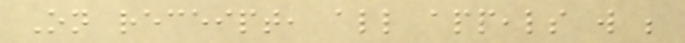On receipt, all appeals will be
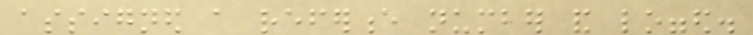assigned a reference number and logged.
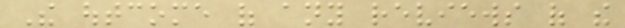The outcome of any reviews of the
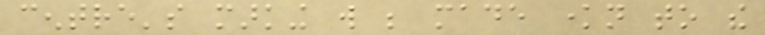centre's marking will be made known to the
